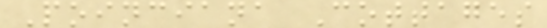Poinciana Cottages
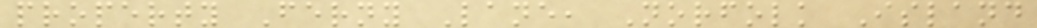property Ferny Lane, Norfolk Island
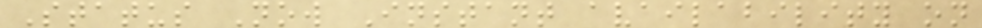Status Now Instant availability on
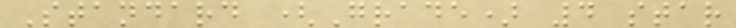Standard (Grade) 4 star
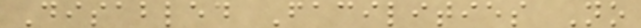Disabled Facilities No
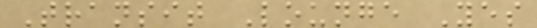Transit Lounge Yes
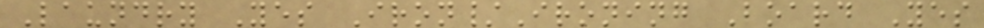Laundry Yes Iron/Ironing Board Yes
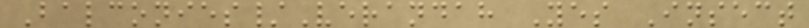Balconies/Verandah Yes Insect
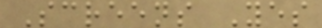Screens Yes
